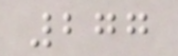277
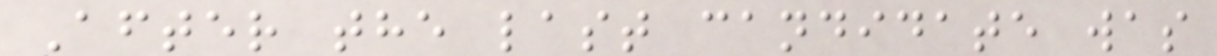After the last candidate was
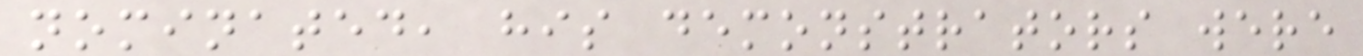nominated, his demonstrators were
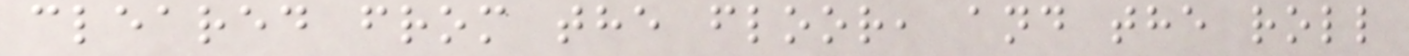cleared from the floor, and the roll
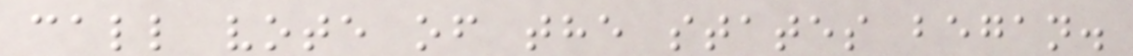call vote of the states began.
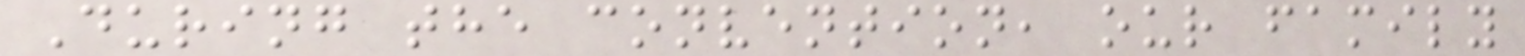During the convention, our family
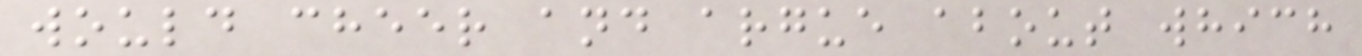would cheer and argue about which
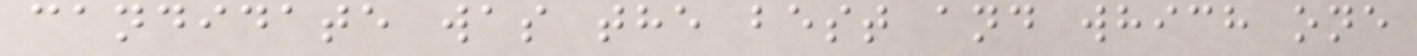candidate was the best and which one
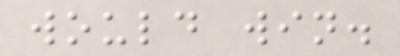would win.
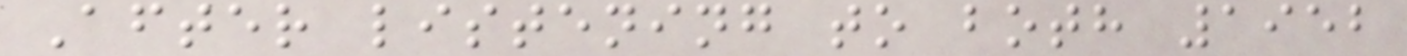After listening to both 1952
